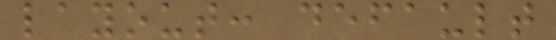layout: default
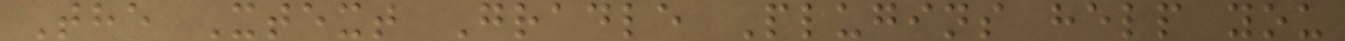The Xtext Gradle Plugins help you
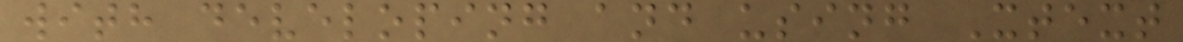with developing and using Xtext
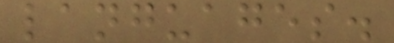languages.
